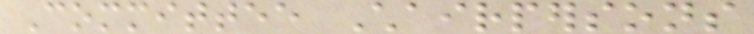Committee Chairpersons
